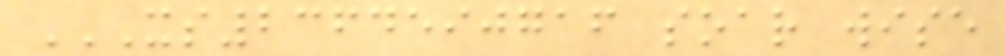XS2364590716 SOAR WISE
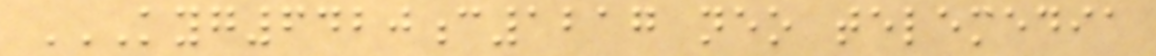KYG6420C1217 NEO TELEMEDIA
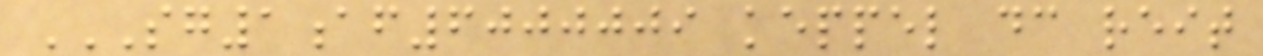SG1AF6000009 KEPPEL DC REIT
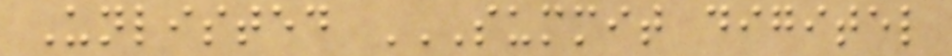Unlisted SUMMIT DIGITEL
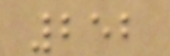252
